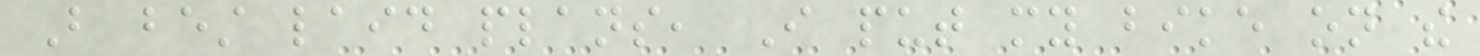But best laid plans, I put my bike on the
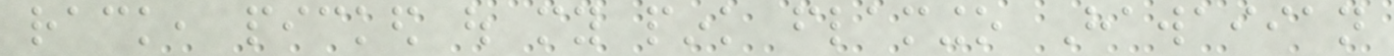rack, picked out my pink flamingo Hawaiian
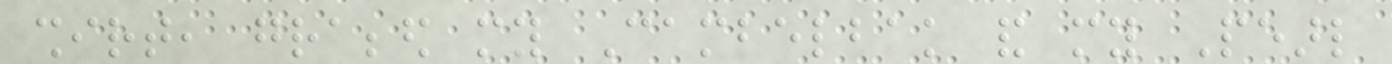shirt, grabbed my Cambelbak and my Pearl
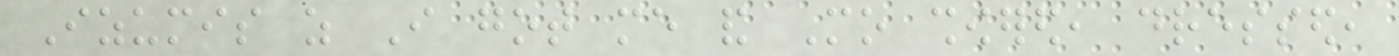Izumis as I got me and Mo showered, dressed,
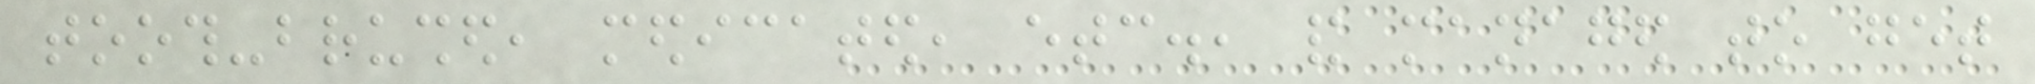tooth-brushed, medicated, etc., and managed to get
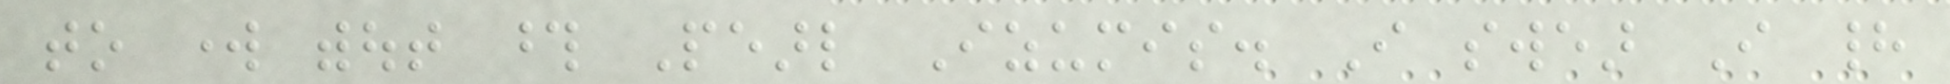to work without those Pearl Izumis. I swear I had
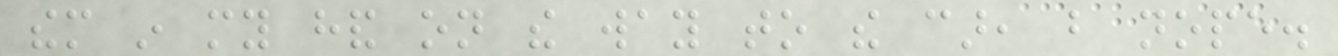them in my hand on the way to the car, but nope.
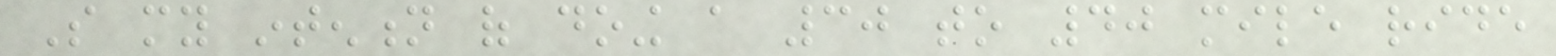So my intention of doing a 30 to 40 mile ride
